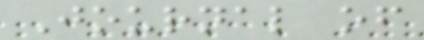Journal of
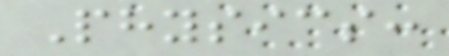Physics:
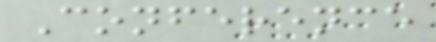Conference
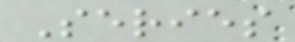Series
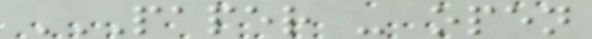PAPER - OPEN
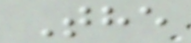The
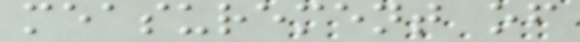measurement of
